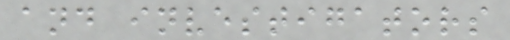and investigators
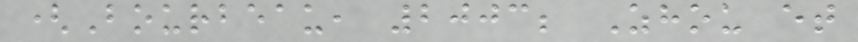(Bourbeau, 2003; Zhou et
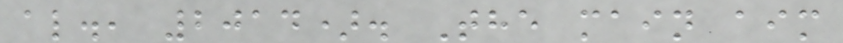al., 2014). The main aim
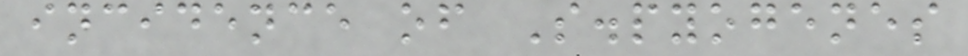incidence of S.pyogenes
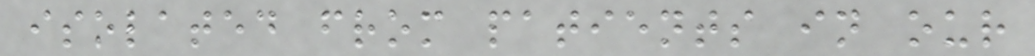isolated from patients in our
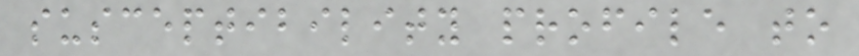susceptibility profile to
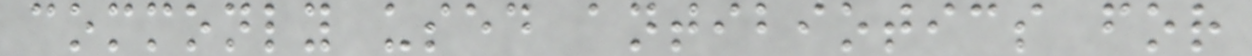commonly used antibiotics for
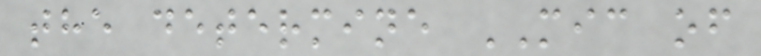the determine MIC of
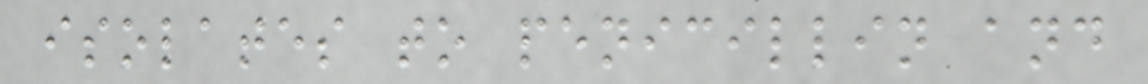isolates to penicillin and
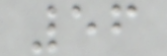56
